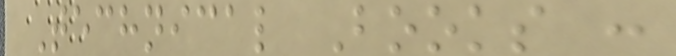Technical Books :
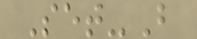Set-B
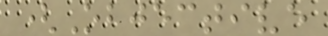(Objective
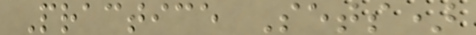Practice Sets)
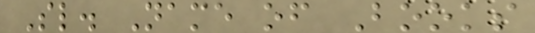Sl. Name of Books
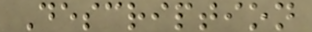Description
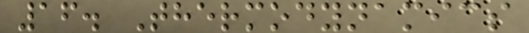16. Thermodynamics
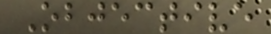Objective
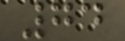74
